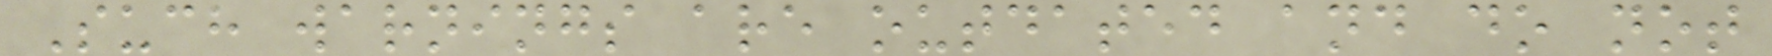Such warnings are outdated and do not
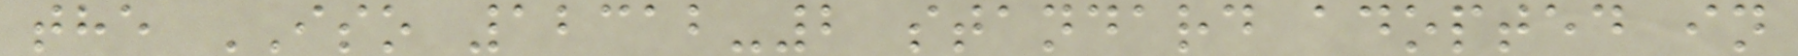the ISO 12312-2 standard adopted in
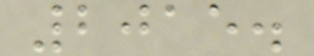2015.
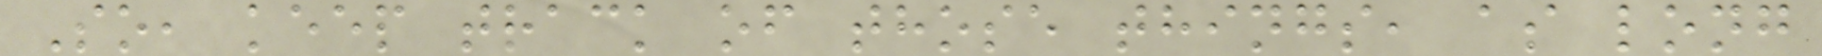So, keep track of those things, as long
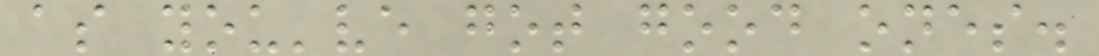as you've got good ones.
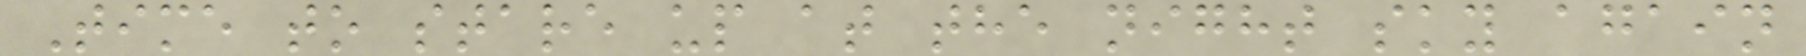Time to stare up at the night sky again
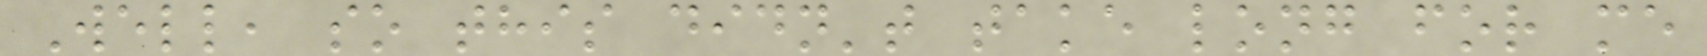Well, so this didn't take long for me
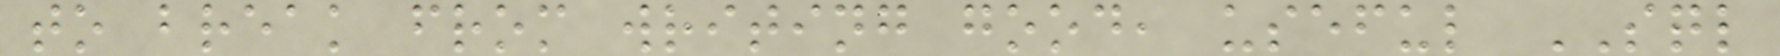to break from writing good, useful SQL
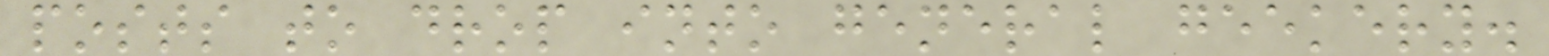posts to drop into general geekery.
